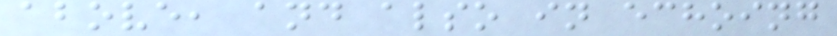above, and also in echoing
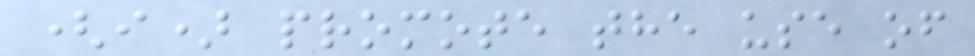(i) promote the use of
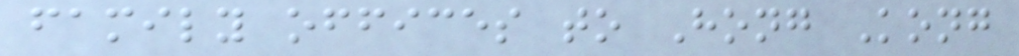family offices to Hong Kong
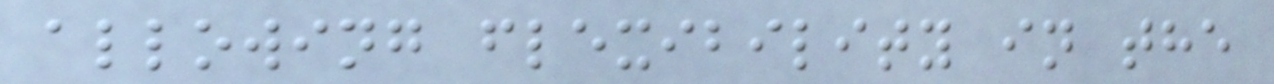allowing flexibility in the
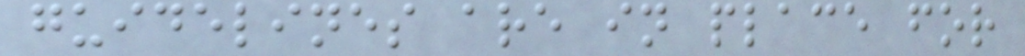guidelines are in place for
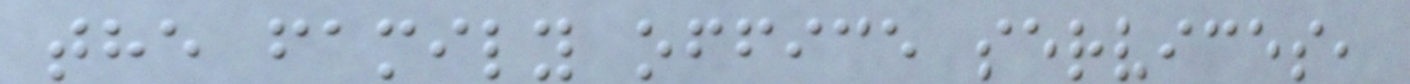the family office services,
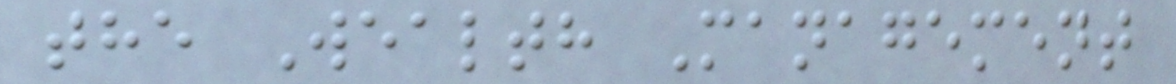the Wealth Management
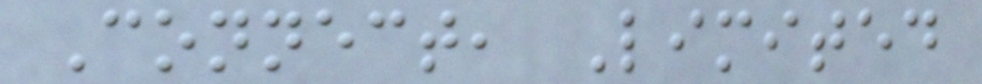Connect, Limited
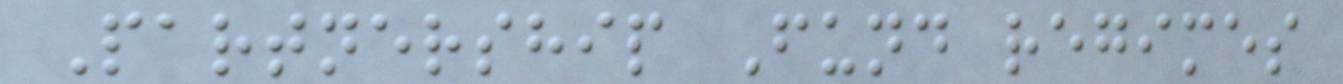Partnership Fund regimes
